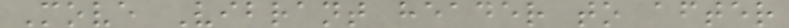Move Vibrant header to after
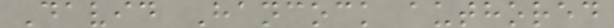David Hancock authored
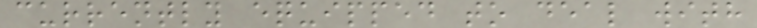currently equipped to deal with
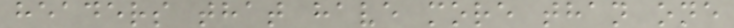headers that have more than one
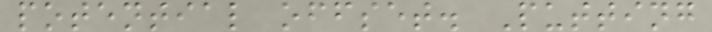potential offset. Putting
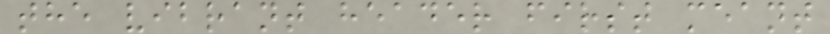the vibrant header first meant
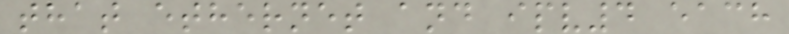that ethernet and ipv4 each
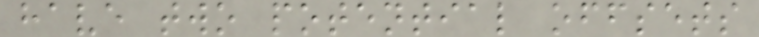have two potential offsets
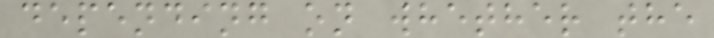depending on whether the
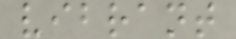vibrant
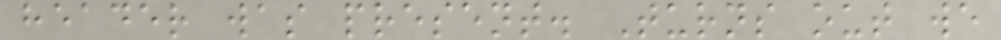header was present. Turns out we
